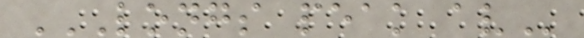LONGS PEAK AV
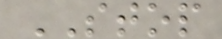STOP
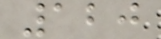120
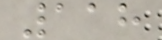118
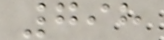798
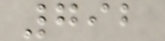792
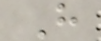H
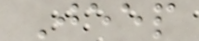Jeep
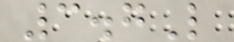3.7L
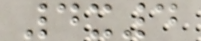4x4
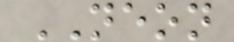NEON
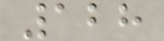128
